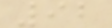92
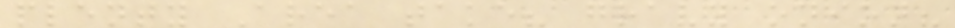plenty Area take? gravy onion?
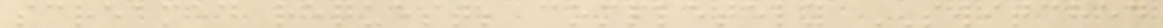screamed request; completely SWITCHED
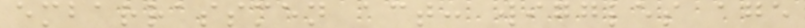embarrassmen act: wiggles age
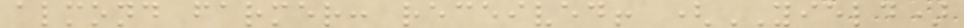almond farmer: received! (YIELD)
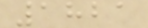1821
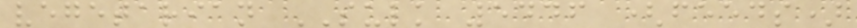vegetarian SULK 5446 (feeds)
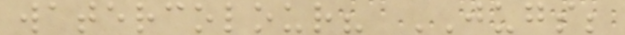watercolour? JUGS;
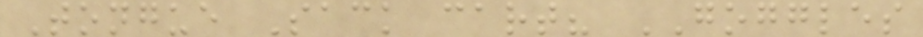Tongue Sack cart? GOGGLES
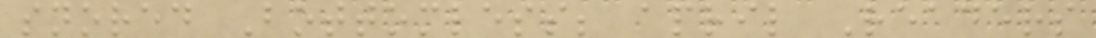snored Bottomless; april Readers
